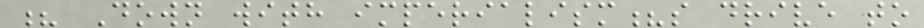? Down with imperialism?s drive to
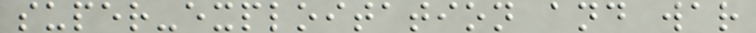super-exploitation and war
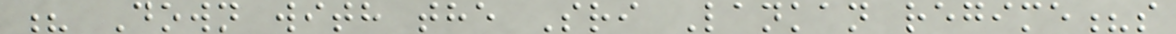? Down with the Sri Lankan regime?s
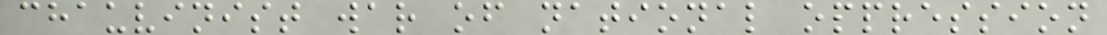chauvinist war of national oppression
